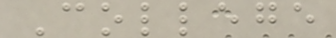College
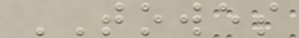TOWES
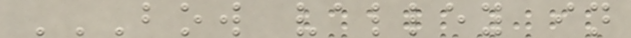BOW VALLEY IN
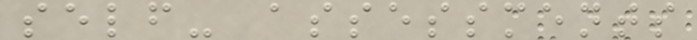self- assessments
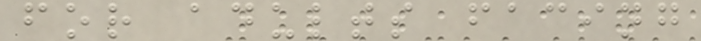for adults facing
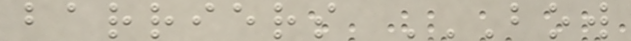barriers BOW
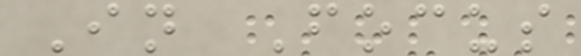In Focus
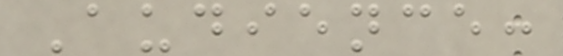Audience:
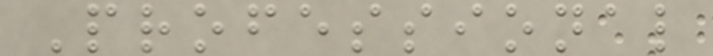Professional
